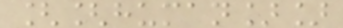[[human]]
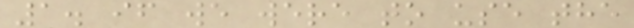1. if we were to use the
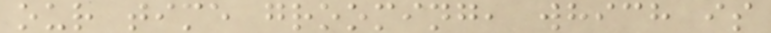our time grooming, which is
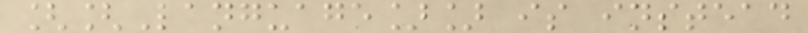[[Language]] is instead
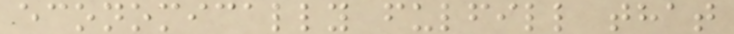economically fulfill that
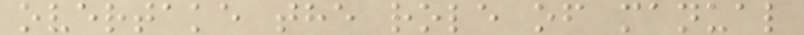overtake the role of manual
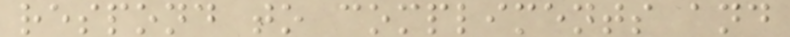respond to compliments and
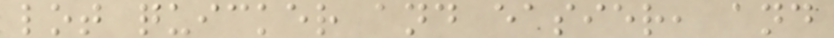lot quicker and easier, and
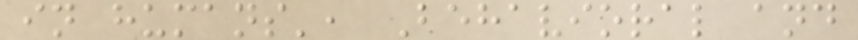in humans', Behavioral and
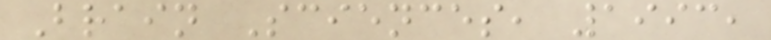Brain Sciences, 1993,
